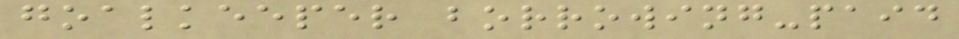goalkeeper borrowing-paid
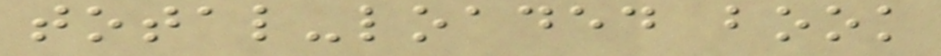total-loaded book
